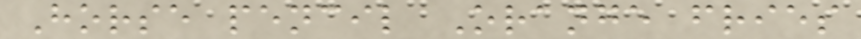Horse pencil Orange fries
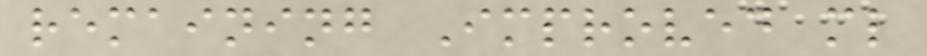remaining Improved ml
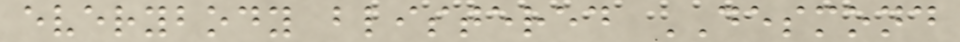everybody blistered DESMOND
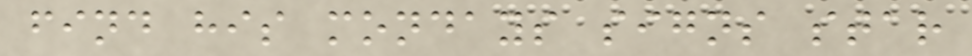find his mondays signs star
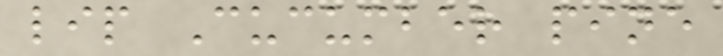lip Cucumber pine
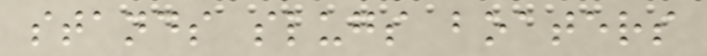stands slugs boaters
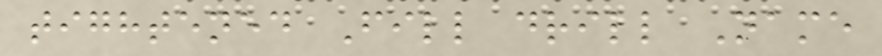tightened Fill drill Name
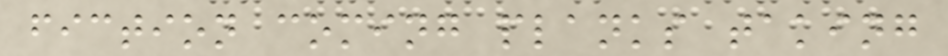fiction coming planks taking
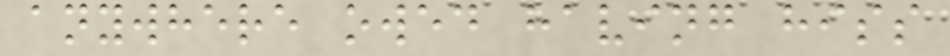anywhere owed having hiss
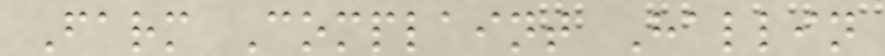Farm Complaint Hallin
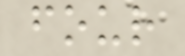four
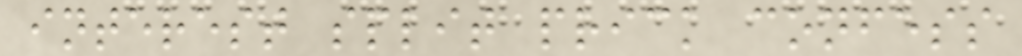interest split prick confess
